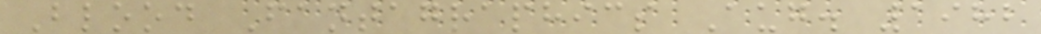Blood Fantagraphics Aug. 1982
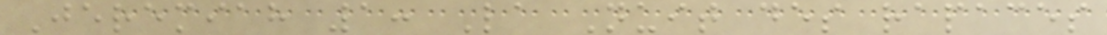Jeremiah 1: La Nuit des rapaces
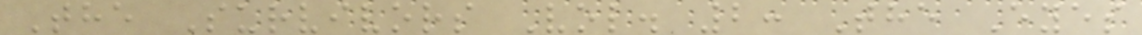The Survivors Vol. 2: The Eyes
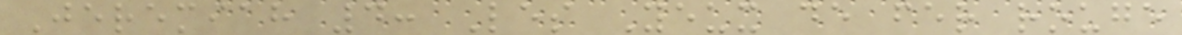Jeremiah 4: Les Yeux de fer rouge
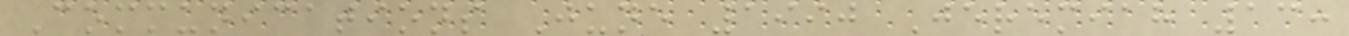Communications June 1990 Jeremiah 13:
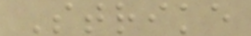Strike
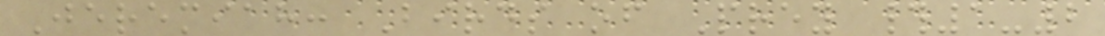Jeremiah: Birds of Prey #1-2
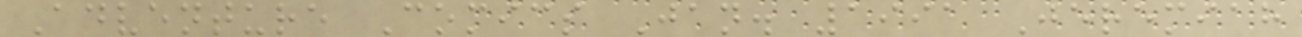Adventure Comics Jan. 1991 Jeremiah
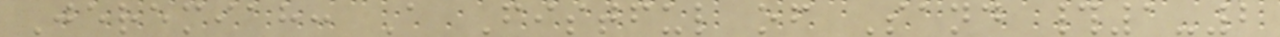Jeremiah: A Fistful of Sand #1-2
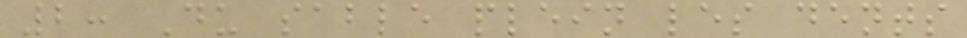2: Du sable plein les dents
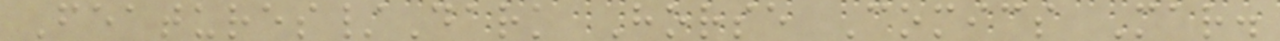Features/Dark Horse Comics Mar.
